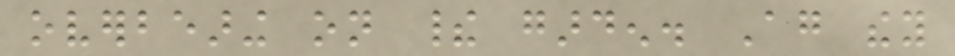overbearing on their garden. Again they
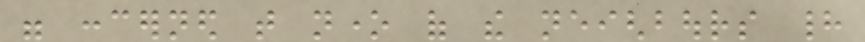were concerned that none of the neighbours had
